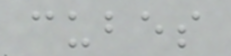cubes
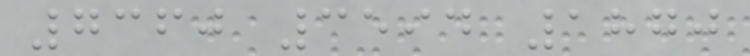7360 3594 1870
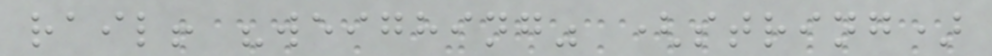rail! "weighing" (string)
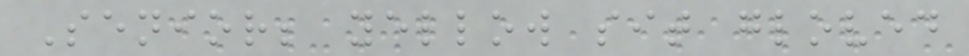Senior; yellow sit gloved
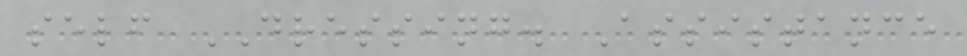self DRESSING. Assistance
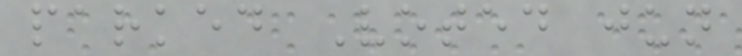parked Voted jun
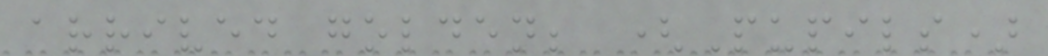arrived golden; (Pupils)
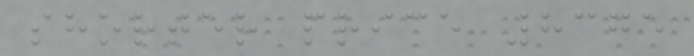shorter price 8375
